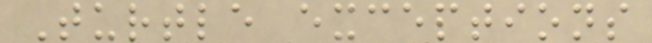Turtle exceptions
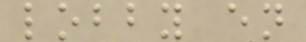lobby en
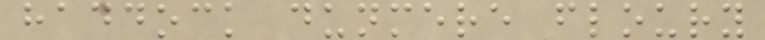haddock dunmere floury
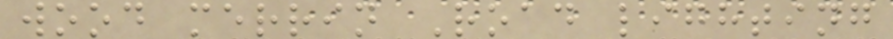wood merrin Road lighting
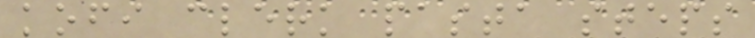kofi clerk pasta steps
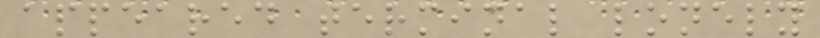appeared terminal lonely
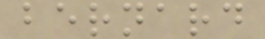bernard
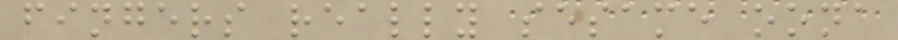fingers really sesame oona
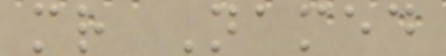mr Named
